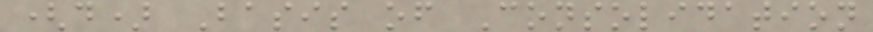(d) Basis of Consolidation
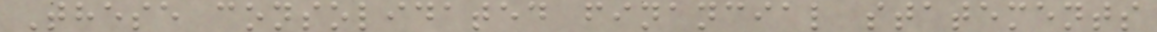These consolidated financial statements
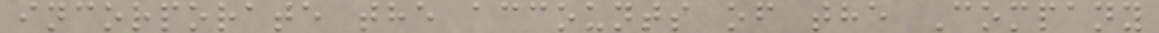incorporate the accounts of the Company
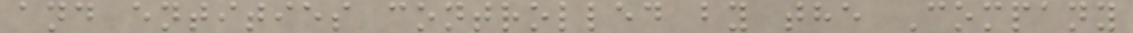and entities controlled by the Company
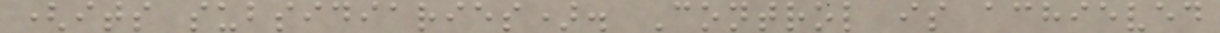(its subsidiaries). Control is achieved
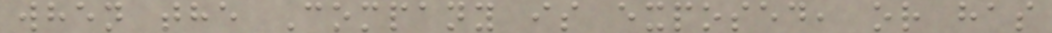when the Company is exposed, or has
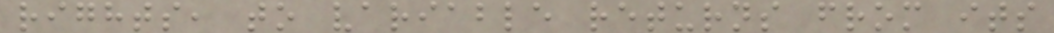rights, to variable returns from its
